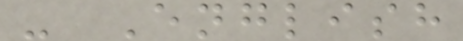- English
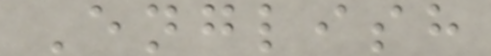English
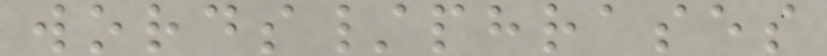words/phrases
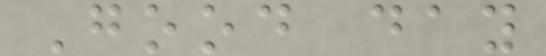Good day
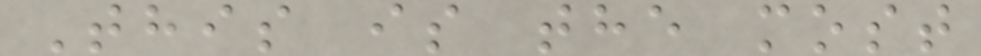This is the most
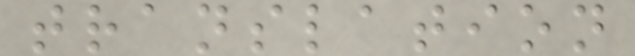translation
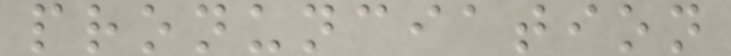pronunciation
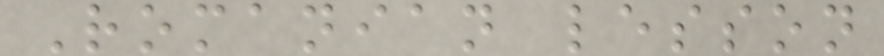Romanian lesson
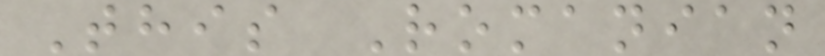This Romanian
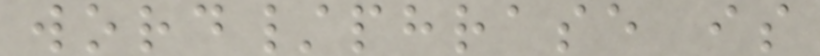word/phrase is
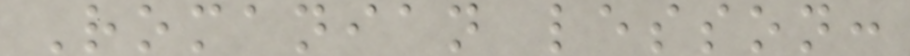Romanian lesson:
